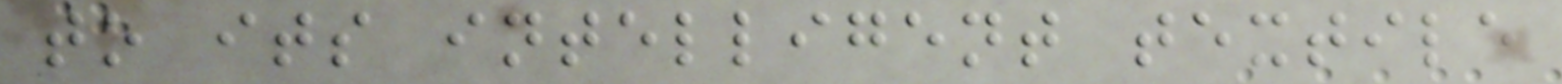to its intelligent textile
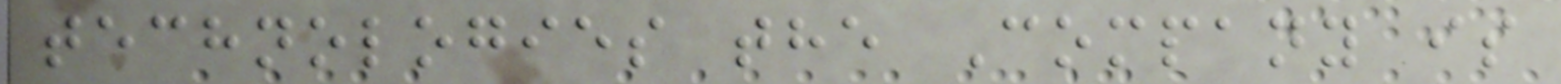technologies the Company is
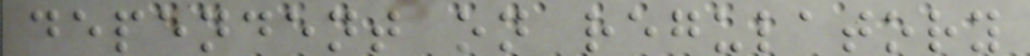dependent on regulatory
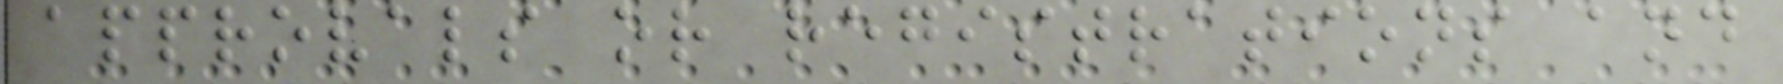approvals or registrations and
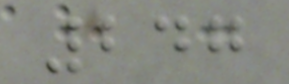247
